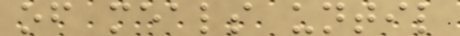of meals until
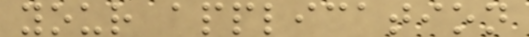your application
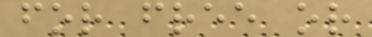for free or
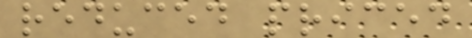reduced priced
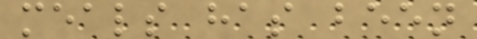meals has been
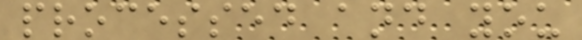processed and you
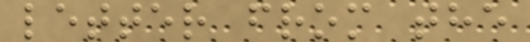letter from the
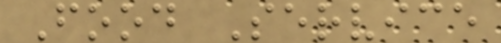Food Service
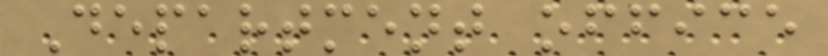Department office
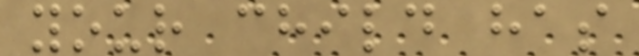your child has
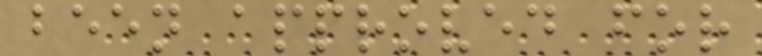been approved for
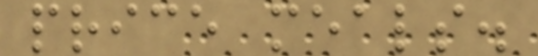price meals.
